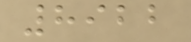8922
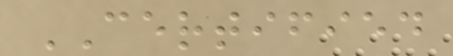CERTIFIED
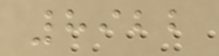8922
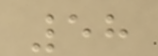58
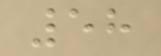58
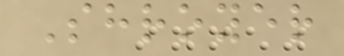Shroyer
